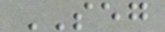SEG
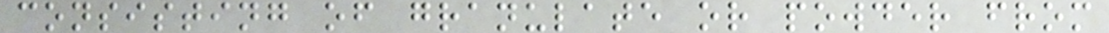consisting of granulate or powder from
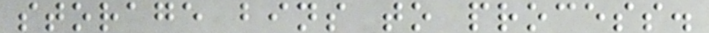storage bins to process.
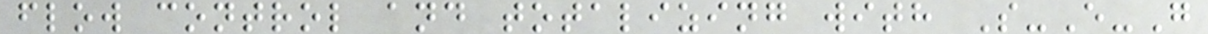flow control and totalizing with S-E-G
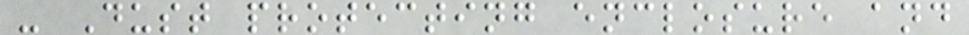- Dust protecting enclosure and
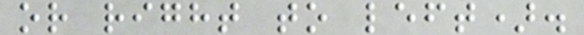or right to left).
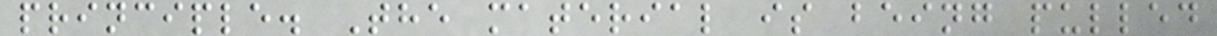principle. The material is being pulled
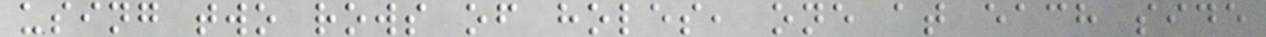using two rows of holes, one at each side
